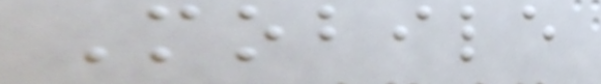Mobile
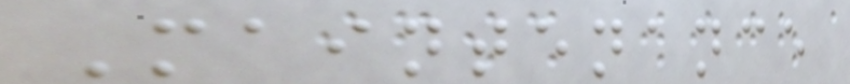Maintenance
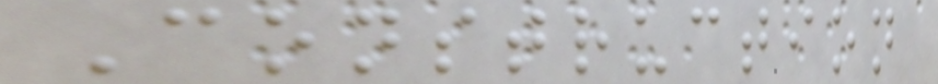Construction
